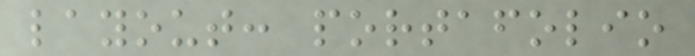layout: portafolio
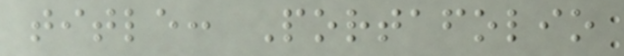title: Portafolio
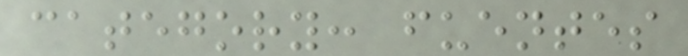category: fuentes
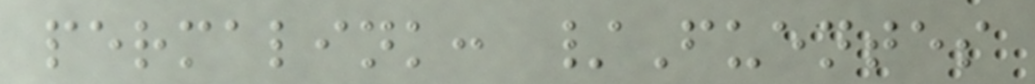permalink: /Fuentes
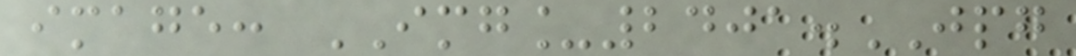image: IMG_2401.JPG
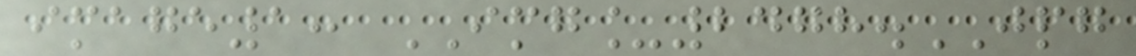image1: IMG_2478.JPG
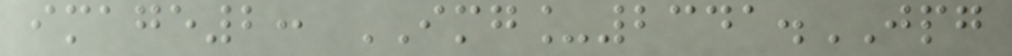image2: IMG_2341.JPG
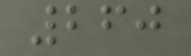260
